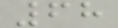68
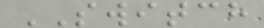SWITCH
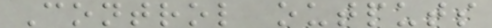Control outputs
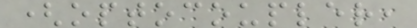(optocoupler,
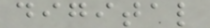digital
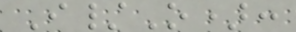I/O):
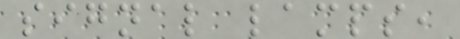signal lamps,
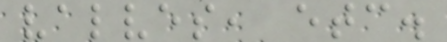valves, etc.
